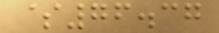$76.37
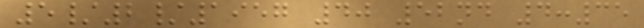5/2/1957 40 52nd 4:35
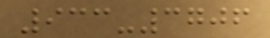933-3706
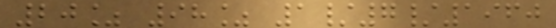20% 98% 1/7/1960
